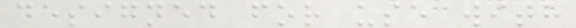designed for use with
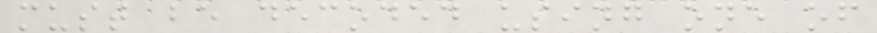must be decoded using one of
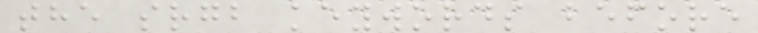the srgb keywords before
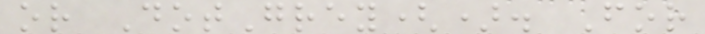or DotGrey(). For
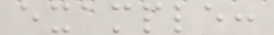example:
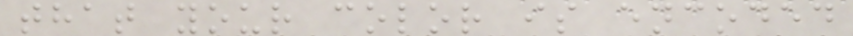that your color is encoded
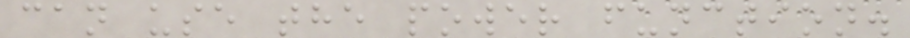can use the power function.
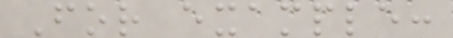For example:
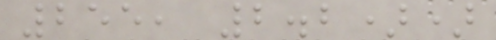255, 2.2))
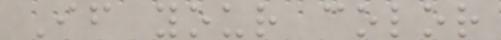If your color
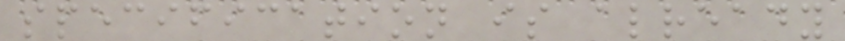specification is already
